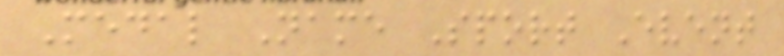Medal Name Sport Event
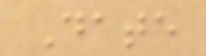Date
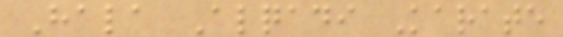Hala Alqadi Karate
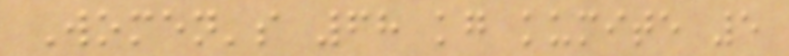Women's 68 kg kumite 5
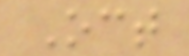Oct
